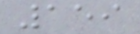159
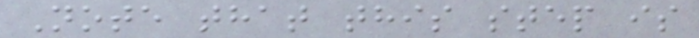Note that this step is
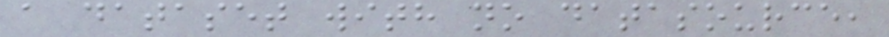a dataset with no datasource,
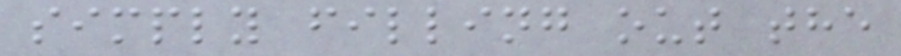simply filling out the
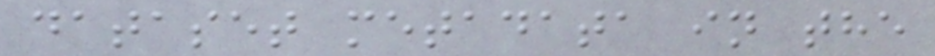dataset metadata in the
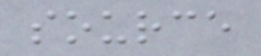source
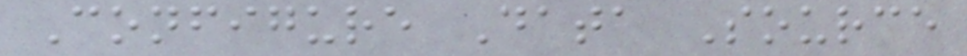Configure Data Source
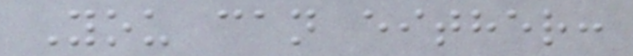You can either:
